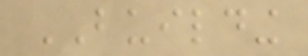BUILDING
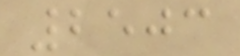2503
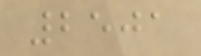2501
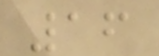16
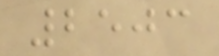2503
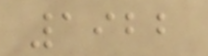1922
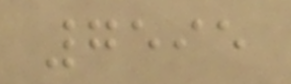7595
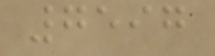7597
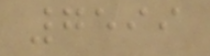7599
